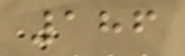186
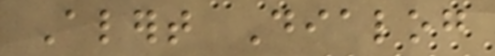Alert Dialog
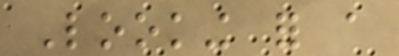Looking for a
